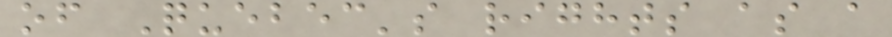of Quebec's rights as a
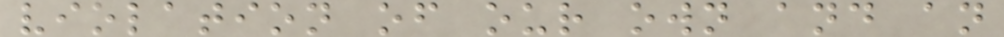violation of our own and an
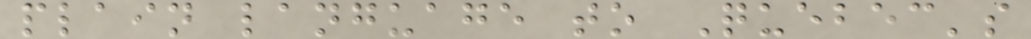plain language to Quebec's
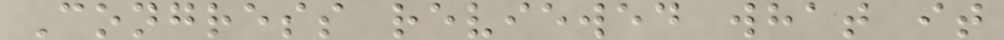Congress reviewed what it
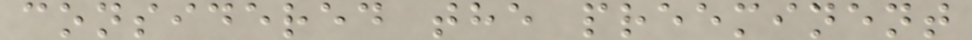considered the preeminent
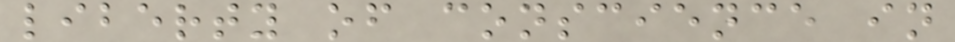liberty of conscience in
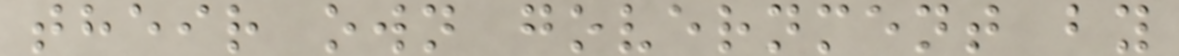their own government by
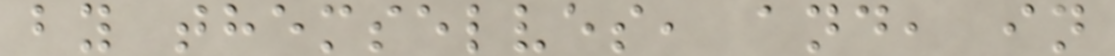by themselves, and, in
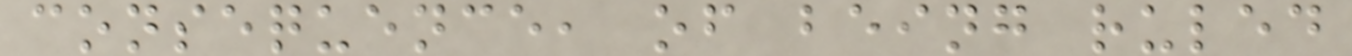consequence, of being ruled
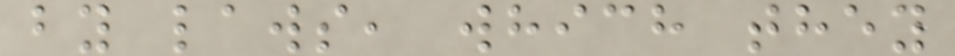by laws, which they
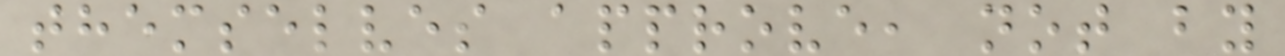themselves approve, not by
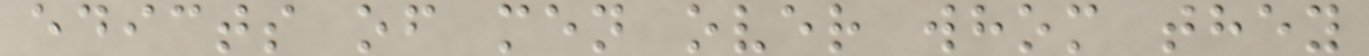edicts of men over whom they
